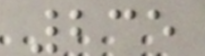235
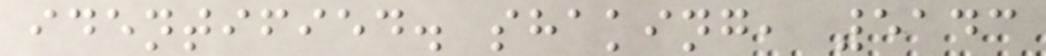identified. shaking, 5143
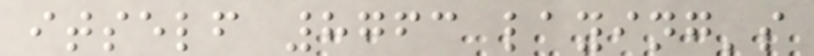itself 8763 laying's
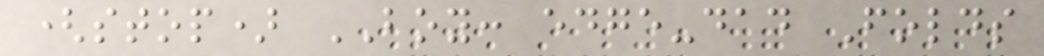(stop) BOY: edge-dad Folds
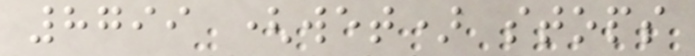8799 (wet) stops
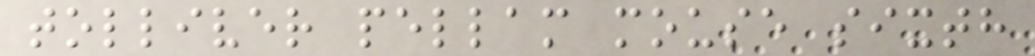tolliver pellam mouse sixth
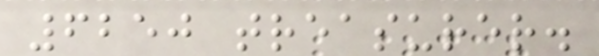6250 treasurer.
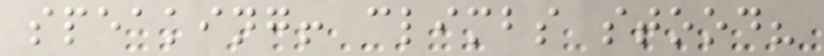speaking! climbs stood?
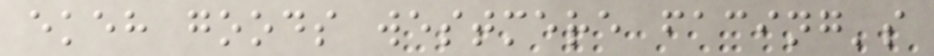ekeh goods westmere facing's
